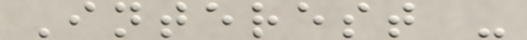Interest -
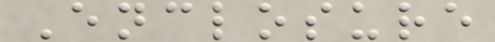Enclosure
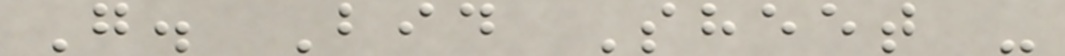G. Bid Sheet -
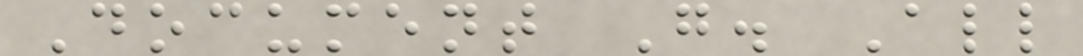Document G. All
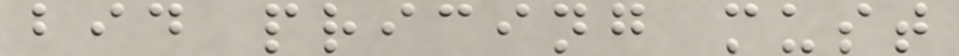bid pricing must
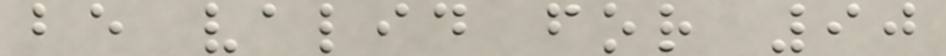be valid for 90
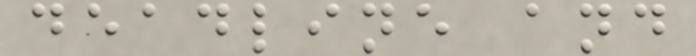deadline and
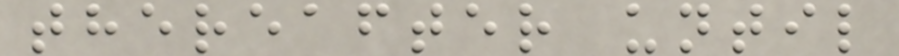thereafter until
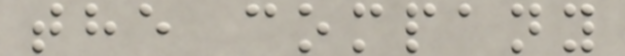the company
